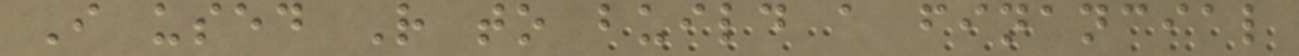I used R to build a financial
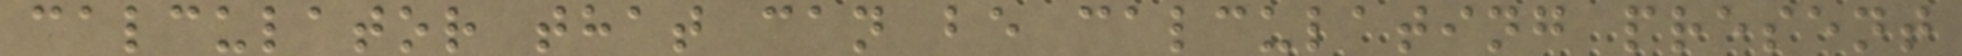calculator that can be calculating present
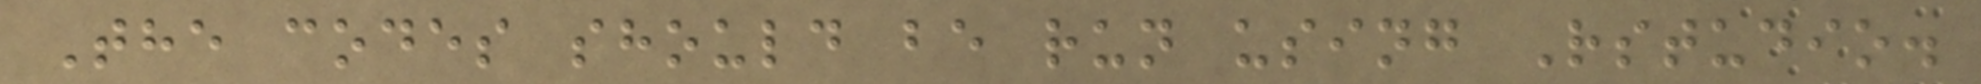The codes should be run using Rstudio.
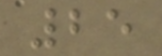25
